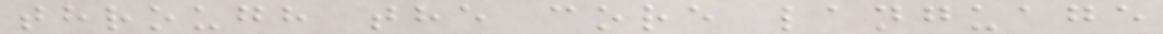through the core language
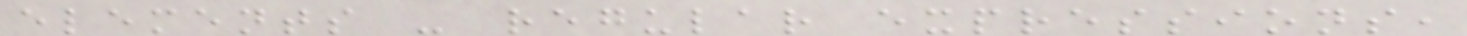elements - regular expressions,
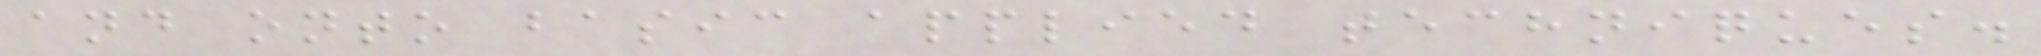and onto basic applied techniques.
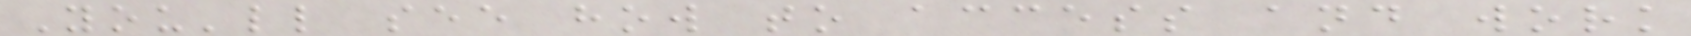You'll see how to access and work
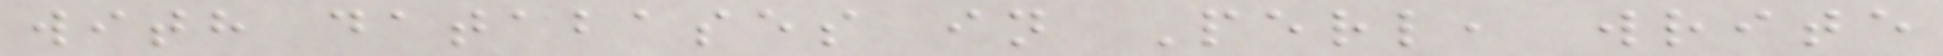with databases in Perl, write
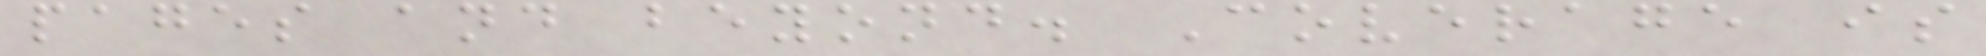pages and beyond. Coverage is
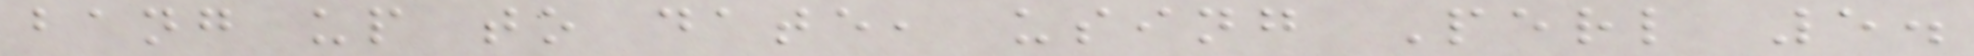bang up to date, using Perl 5.
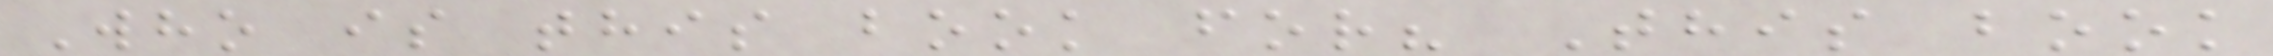Who is this book for? This book
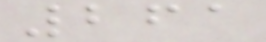261
